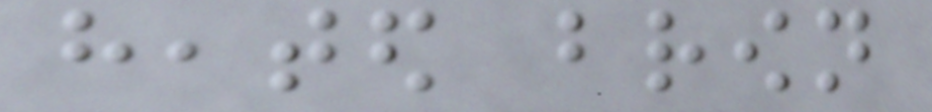heated brown
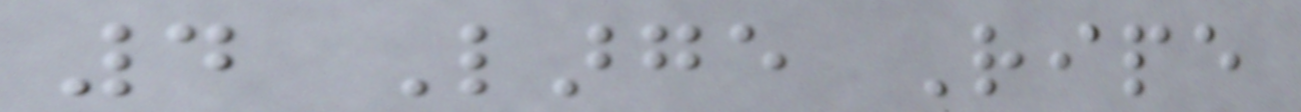4 Large Ripe
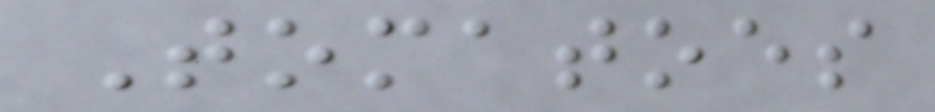Tomatoes
